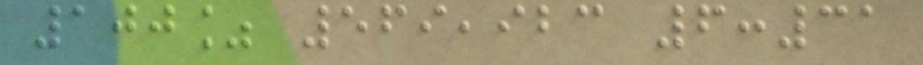100% 569,923 6:31
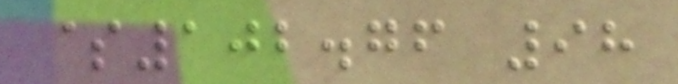$102.76 98
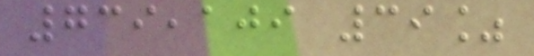739,109 39%
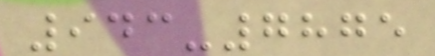943-7875
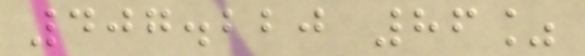407.220 86%
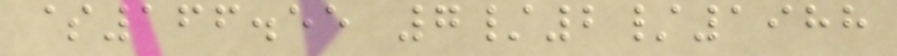$166.55 7/2/1988
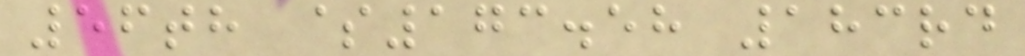56th $173.58 183rd
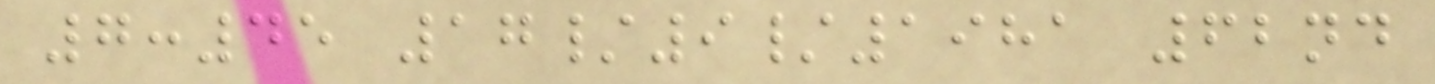7:45 17/9/1981 62nd
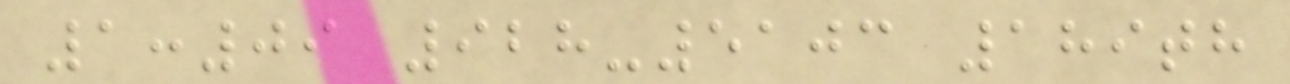1:09 928-5103 189th
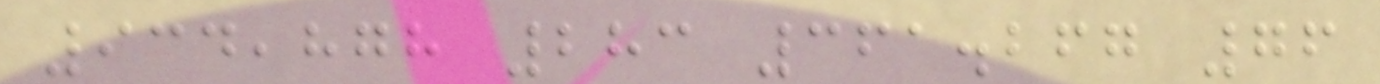934,878 283 361.267 76
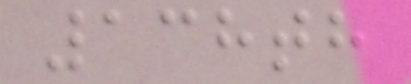138th
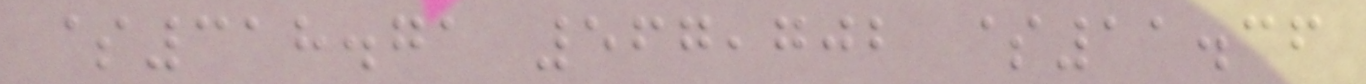$318.71 567,702 $11.36
